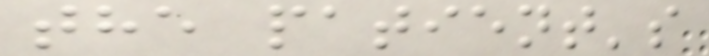the patient's
